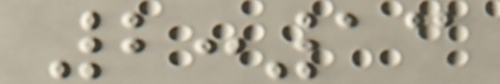2:13
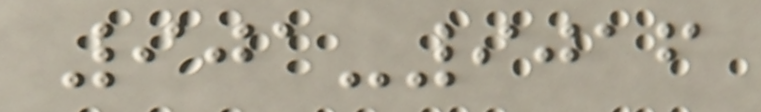901-9016
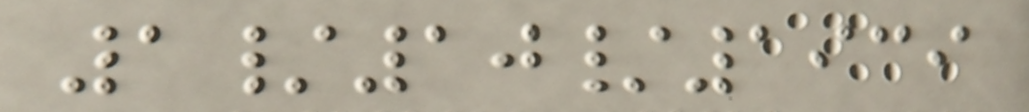1/10/1939
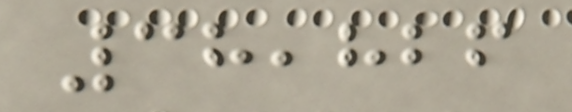38,826
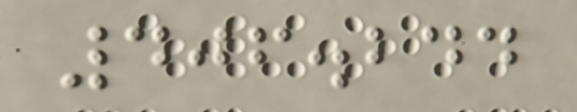406.244
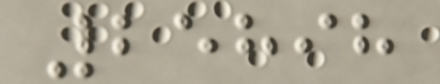25898
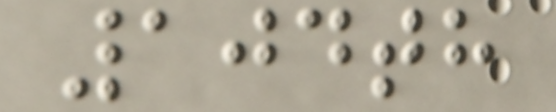104th
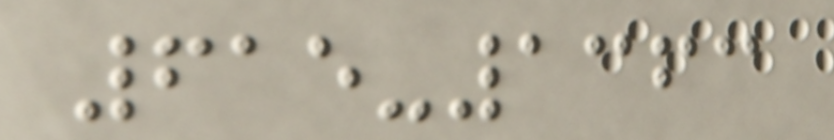615-1363
